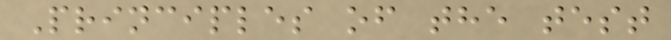Principles of the test
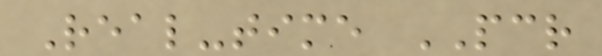Real-time PCR
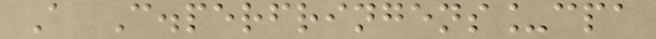A C.perfringens_cpa
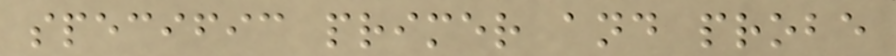specific primer and probe
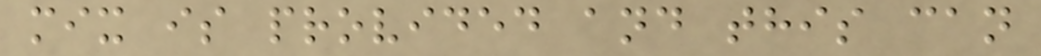mix is provided and this can
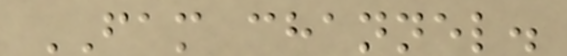FAM channel.
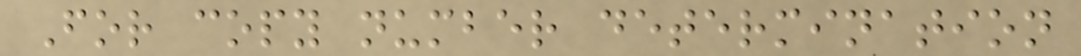For copy number determination
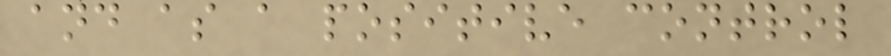and as a positive control
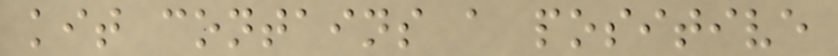kit contains a positive
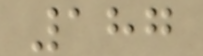187
